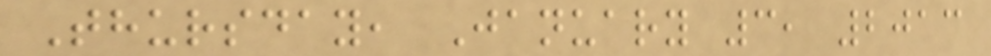Thursday, January 3, 2013
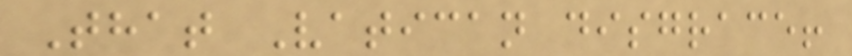That Vatican disgrace!
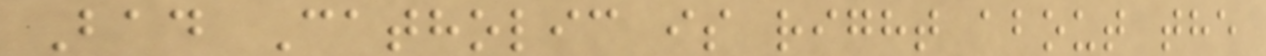Bad Catholic is right about the
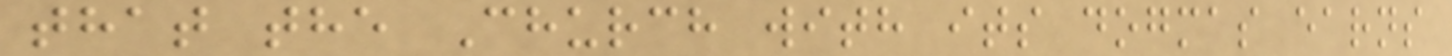that the Church with its dogmas earns
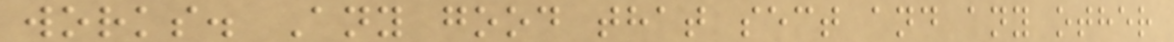works. Any good that sect and any other
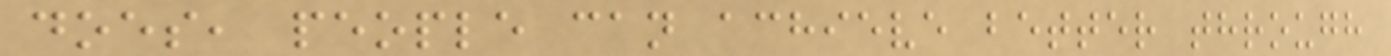does, people can achieve better through
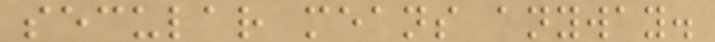secular means anyway.
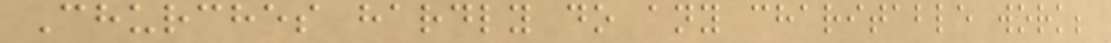Churches hardly do any charitable work;
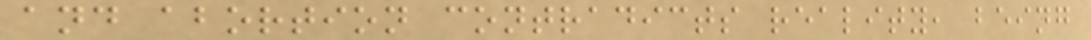and abortion contradicts reality, being
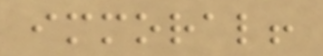immoral!
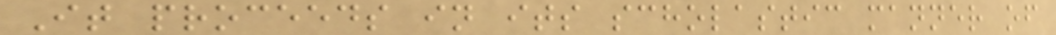It proceeds in its scholastic manner of
